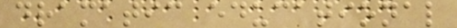dramatic educational
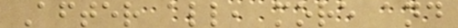After all, more and
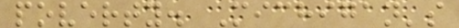poverty. Michigan's
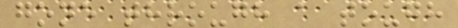gone through a tough
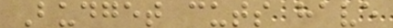Budget cuts have
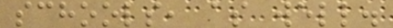schools, as well.
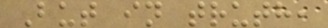But in truth,
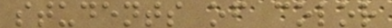students of color
